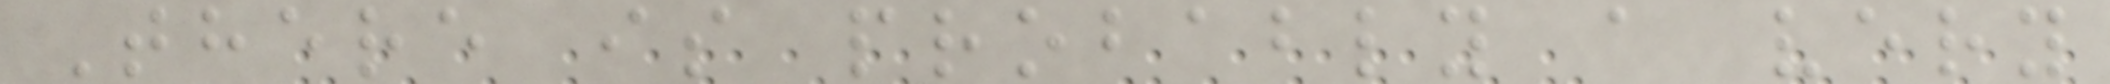There is probably a very
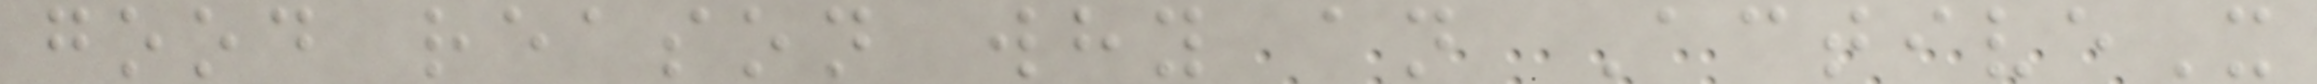good reason why an ActiveX
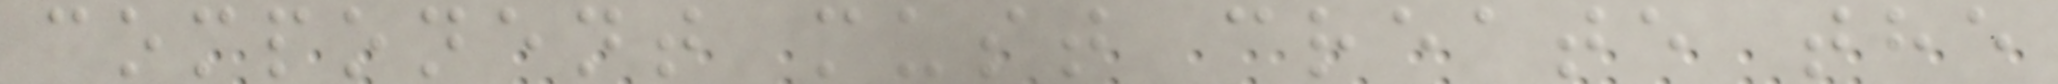component must create the
